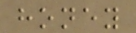honey
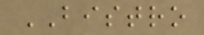BISTRO
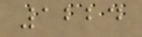1224
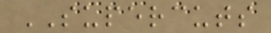SUPERCUTS
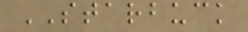STARBUCK
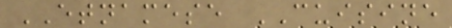ETNAMESE CUISINE
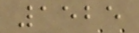1525
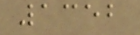1352
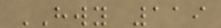HWY 119
